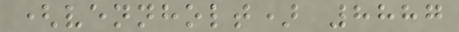(vennholt) 8887
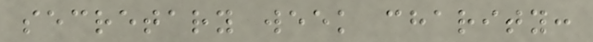secretary week charity:
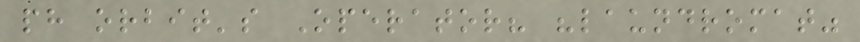ph orbit's Operator? "laundromat"
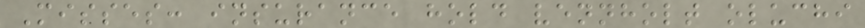Misses: insurance hold vennholt oluchi
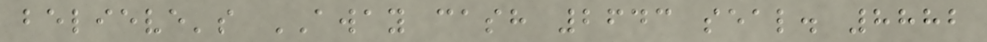believe's AWAY cash 2643 seal. 8882
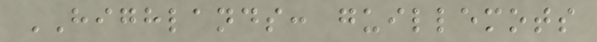HIGHLANDS: guillemots
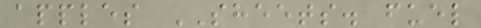apples SHEETS. fuel
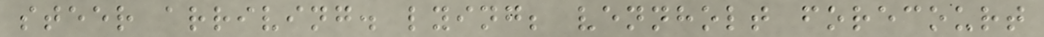steer arriving. lying; vennholt forecourt
